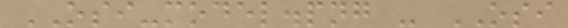OSI-model.png - OSI
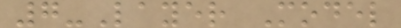7-Layer Model
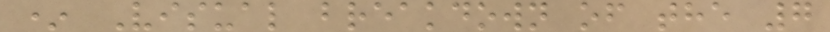* Visual breakdown of the 7
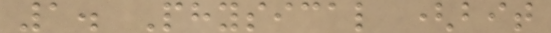1. Physical (bit
